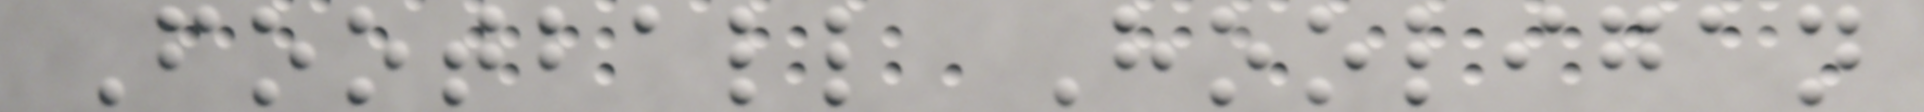Football Hooligan
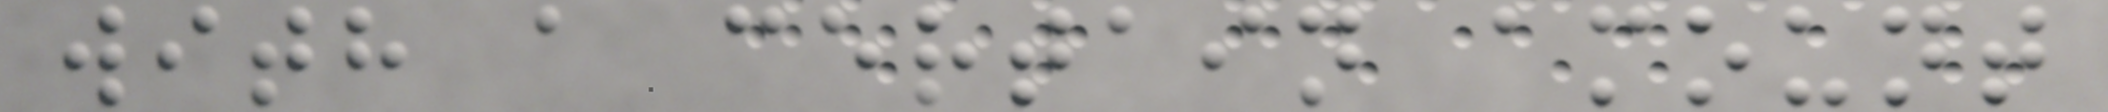with a certain amount
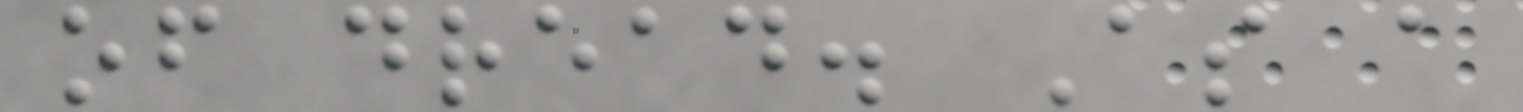of dread. As a
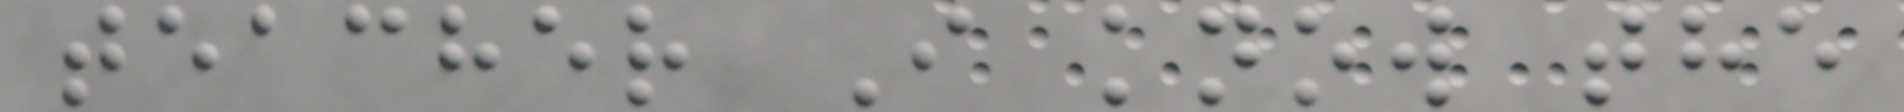teacher I know the
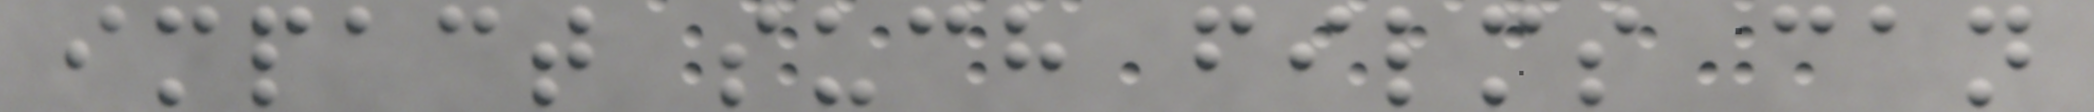impact such films can
